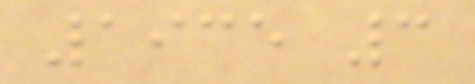1935 3
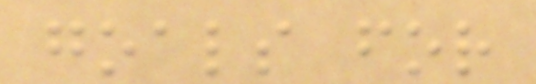goals for
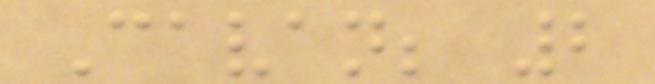Cavan; 2
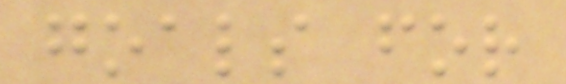goals for
